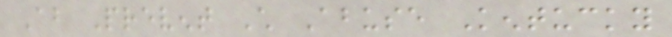About Prevent Child Abuse Kentucky
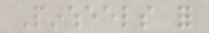Pinwheels for
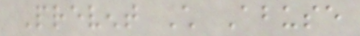Prevent Child Abuse
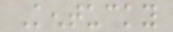Kentucky
